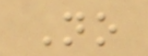No
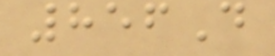856D
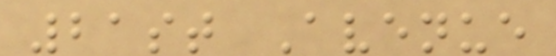21st Avenue
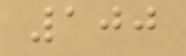100
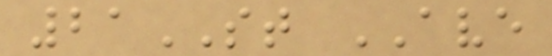21ST AVE
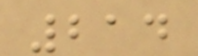214
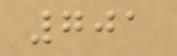701
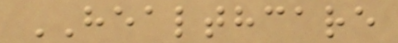HEALTHCARE
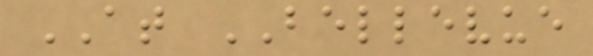AT BELLEVUE
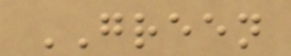GREEN
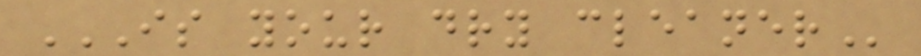IS YOUR DRY CLEANER
